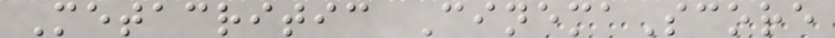Metacritic CinemaScore
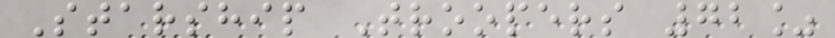Starship Troopers 72%
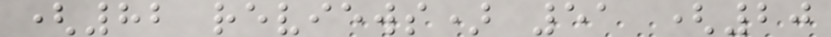(82 reviews) 51 (20
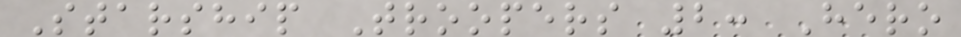Starship Troopers 2: Hero
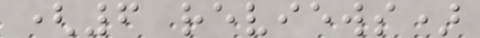(6 reviews)
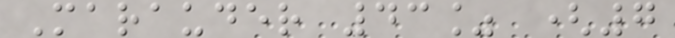Marauder 43% (7
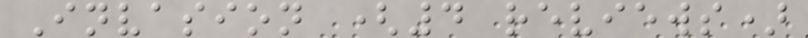Invasion (4 reviews)
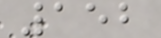152
